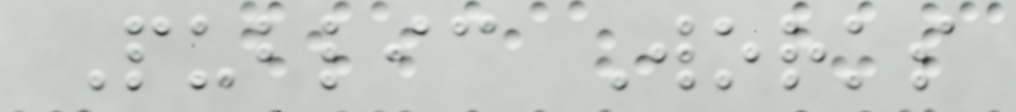Public Works
